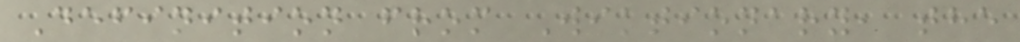Definition from Wiktionary, the
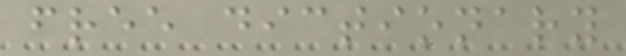free dictionary
